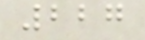227
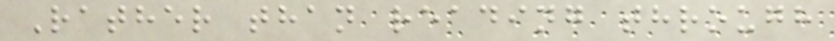Rather than reading through
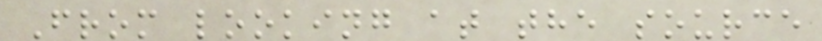From looking at the source
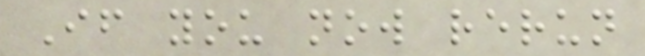If you now rerun
